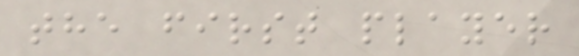the first player
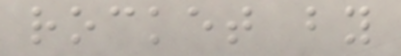rocket by
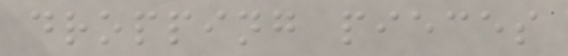dropping pieces
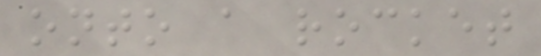onto a rocket
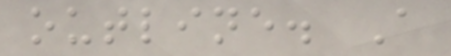outline. A
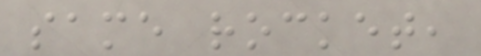same rocket,
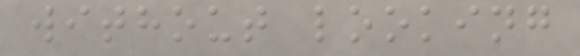without looking
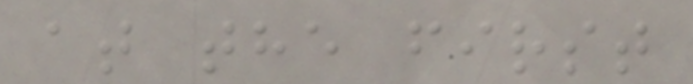at the first
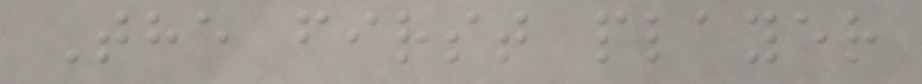The first player
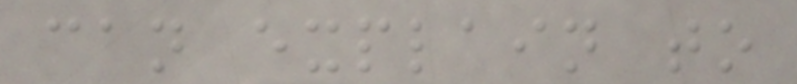can explain to
